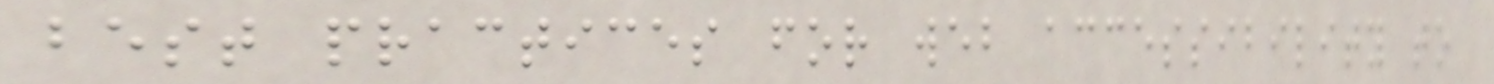best practices for web accessibility to
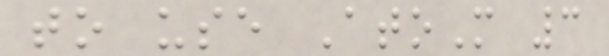to use AtoM 3
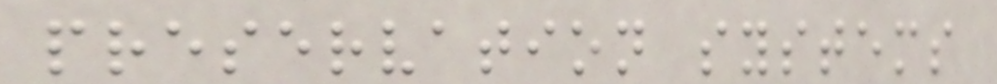preservation systems
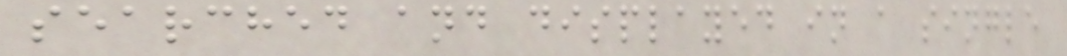searched and displayed in a single
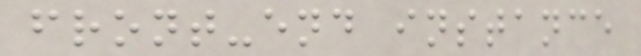front-end instance
